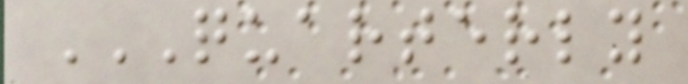QUARTERLY
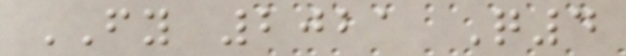FY 2021 Q4
